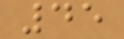45
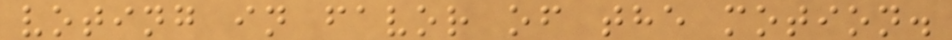voting in favor of the motion.
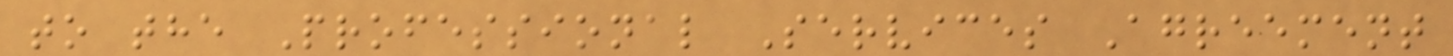to the Professional Services Agreement
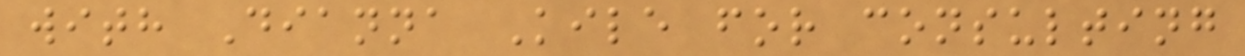with Dianna Kile for consulting
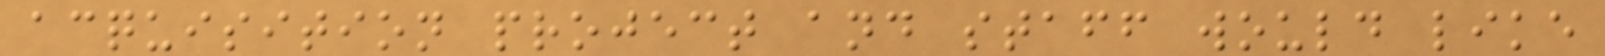acquisition project and staff would like
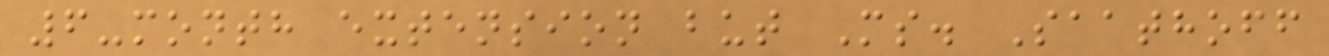6-month extension but Ms. Saathoff
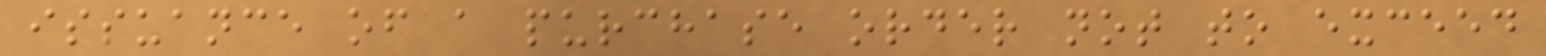issuance of a purchase order not to exceed
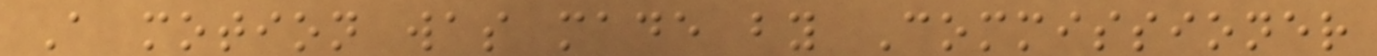A motion was made by Commissioner
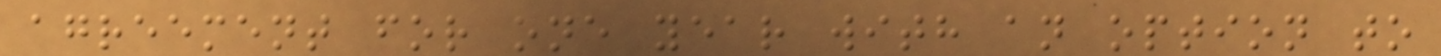agreement for one year with an option to
